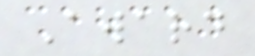Award
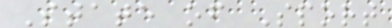State of Sport
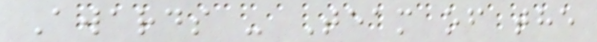Awards - Team of the
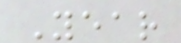Year
